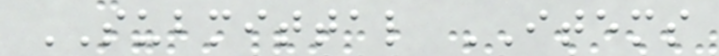SUBMITTAL ITEMS
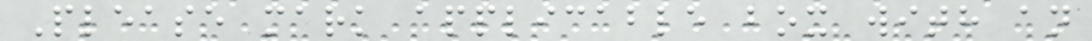Please mark applicable box with an
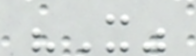"X"
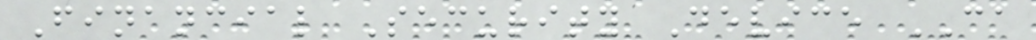Financial Security Device CA
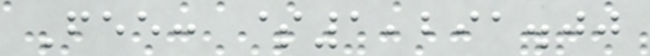Fee: $1,291.00
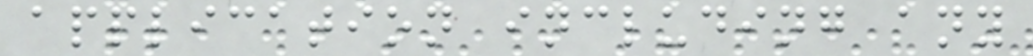application including any
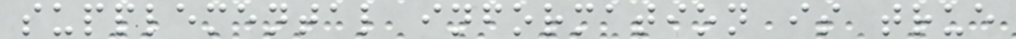supplemental information is true
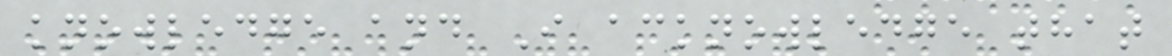knowledge and I acknowledge that
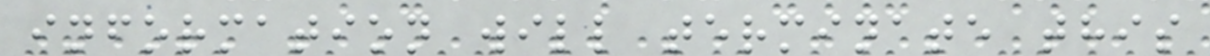information will terminate this
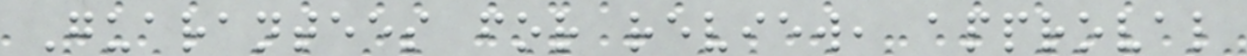Guarantees for review, approval
